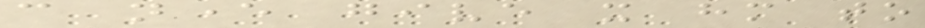can never give it him to
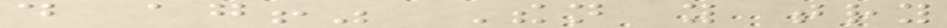do again!" Then you try
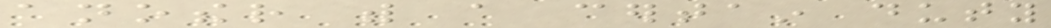another with a certain duty
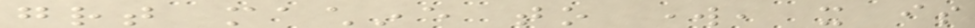great machine to work, it is
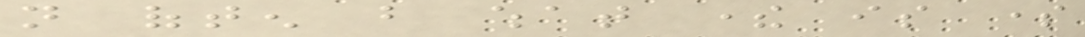not often but what there is some
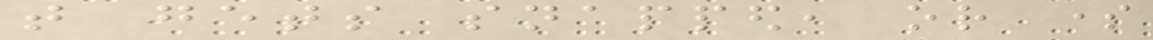that gets snapped, or some
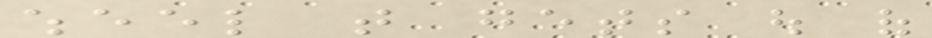wheel that gets out of
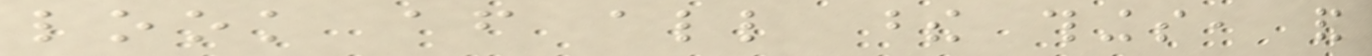look after all these things, and
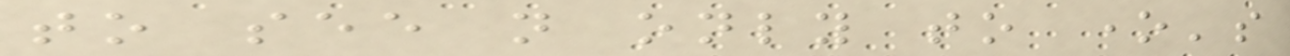to see not only to one's
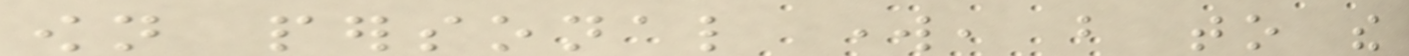own personal work, but to the
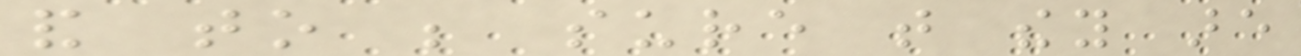and to be sure that they are
